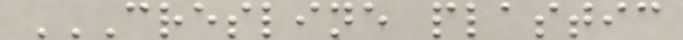CRESLINE PLASTIC
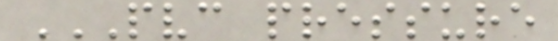PVC PRESSURE
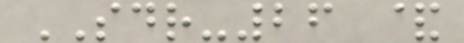SDR-26 &
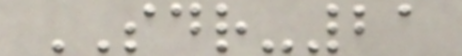SDR-21
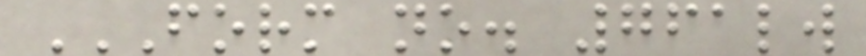FORM NO. 761LW
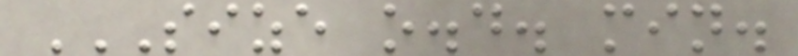SIZE O.D. MIN.
